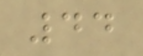44
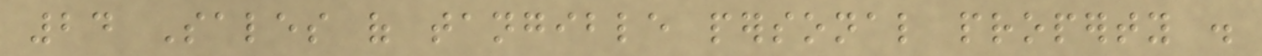24 Sales of tangible personal property .
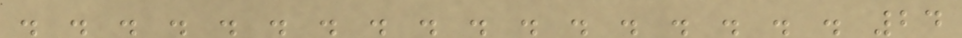. . . . . . . . . . . . . . . . . 24
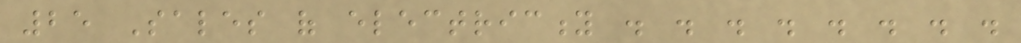25 Sales of electricity . . . . . . . .
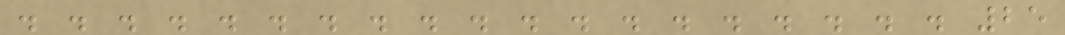. . . . . . . . . . . . . . . . . . . 25
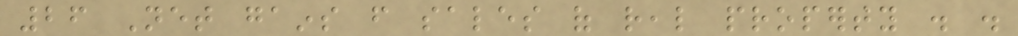26 Net gains from sales of real property . .
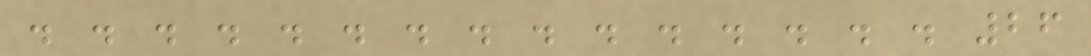. . . . . . . . . . . . . . . 26
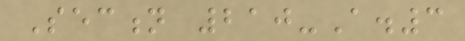Section 210-A.3
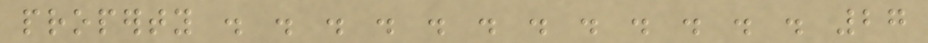property . . . . . . . . . . . . 27
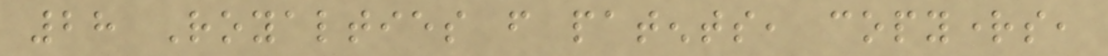28 Royalties from patents, copyrights,
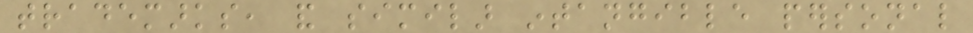trademarks, and similar intangible personal
